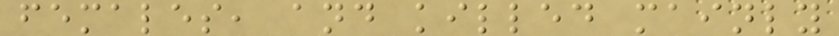females, and killed mainly
